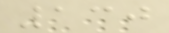130
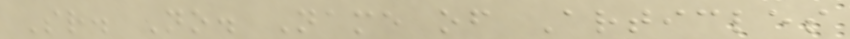Sr. No. Name of Articles
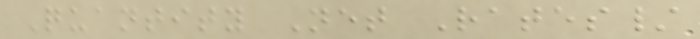Quantity Net Rates/
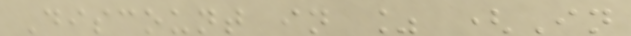Discount in % (In
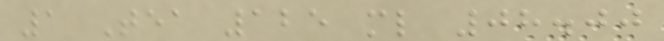1 Tea 125 ml 08.00
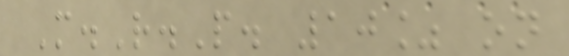M.R.P. 10% on
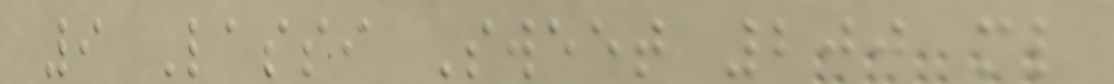9 Lassi Sweet 200 ml
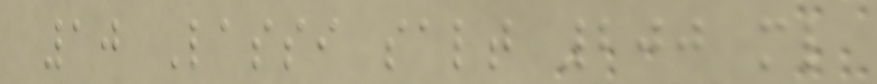10 Lassi salt 200 ml
